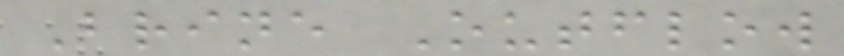Brine Outflow
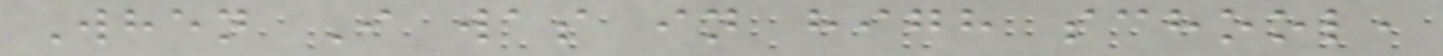When I was in high school,
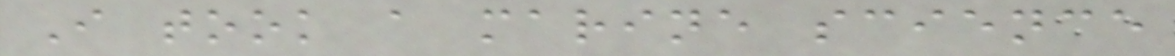I took a marine science
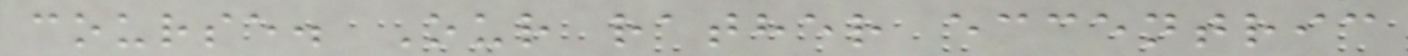course. Our rather eccentric
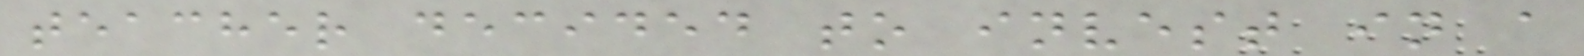teacher decided to invest in a
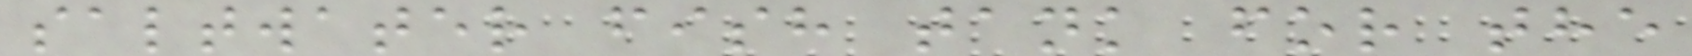saltwater fish tank for the
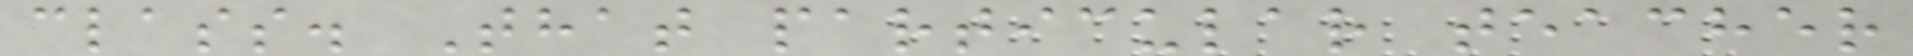class. That particular teacher
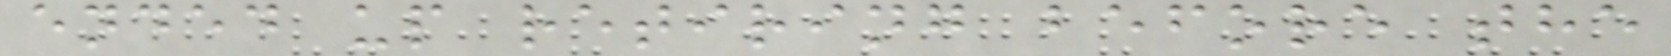ended up retiring before the
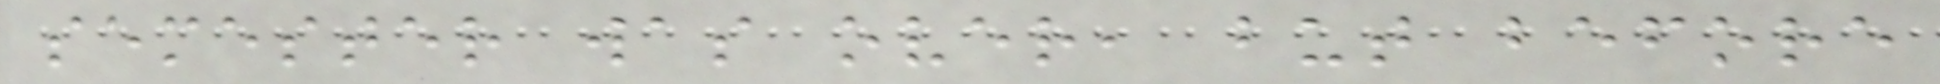semester was over, but before
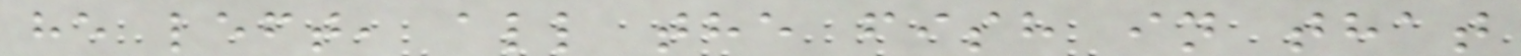he left, all the fish in that
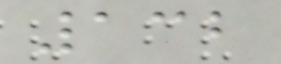132
